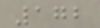172
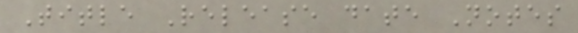Title Release date Notes
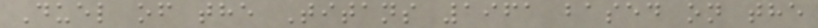Duel of the Titans 1961 based on the
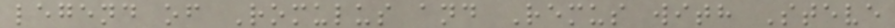legend of Romulus and Remus with Steve
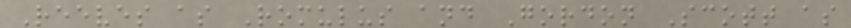Reeves as Romulus and Gordon Scott as
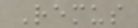Remus
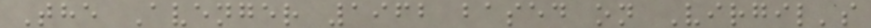The Avenger 1962 based on Virgil's
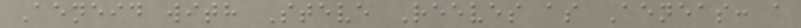Aeneid with Steve Reeves as Aeneas: a
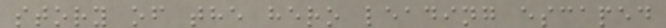story of the hero leading escaped
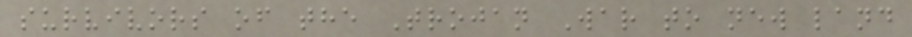survivors of the Trojan War to new land
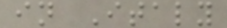in Italy
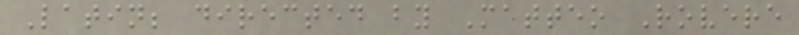Latin; directed by Matteo Rovere
